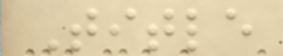Title
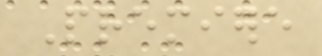Premiere
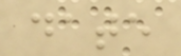date
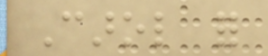Carol for
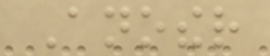Another
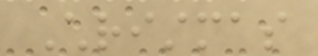Christmas
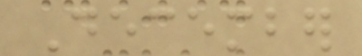December
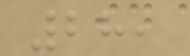28,
